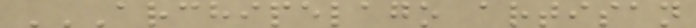ARCHIPELAGO ARTISAN
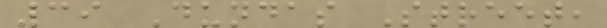39 Dundas Street,
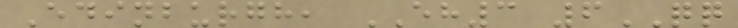Edinburgh, EH3 6QQ
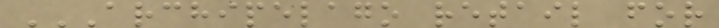ARCHIPELAGO RETAIL FOR
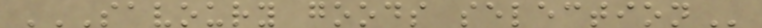SAVOURY GOODS SELECTION
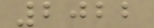2022
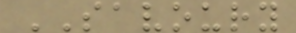SAVOURY
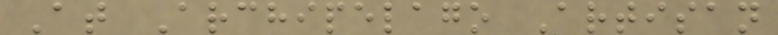At Archipelago Artisan
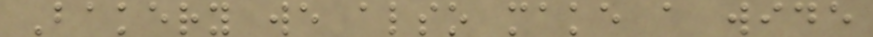Bakery we also make a wide
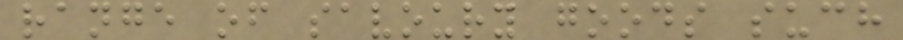range of savoury goods such
